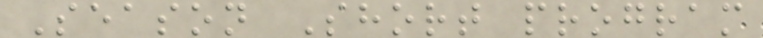Season Short program
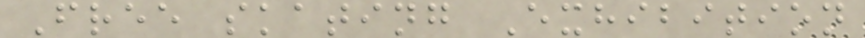Free skating Exhibition
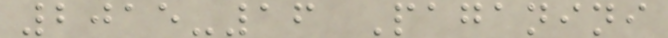2015-16 Paganini
